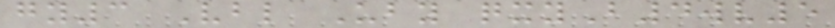gy3 Vbl Uby qxyB4wv5
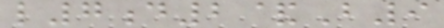l7d2&B9
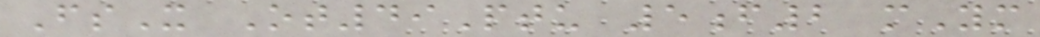FsX Ot49Ptu 5f2 mYm
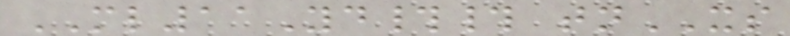ML11Yd## tnXS
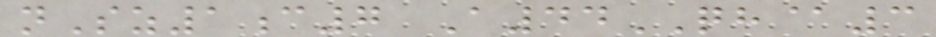nSz1c7 A44QH@3
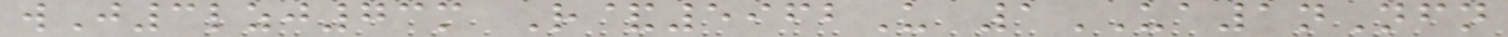wJ3lzj73m R&5962U 1UA1nNfn
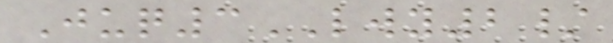Juq3LWY2/
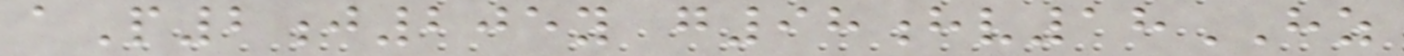aP2j205y g98hv18HZ
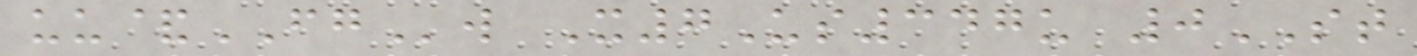uu&FGw X7Us347u 0ST
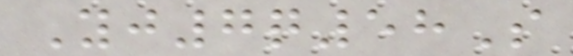Yj7q58S
